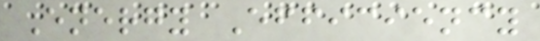Energy Efficiency
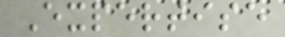Expertise
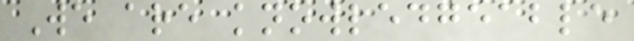We are knowledgeable
